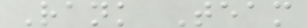Rank Team
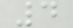4
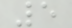5
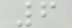6
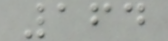164
